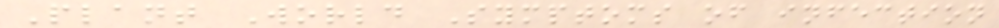Plant World Symptoms of infection
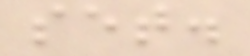set.
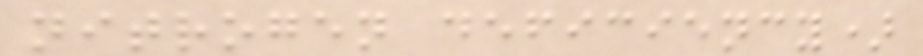nitrogen deficiency)
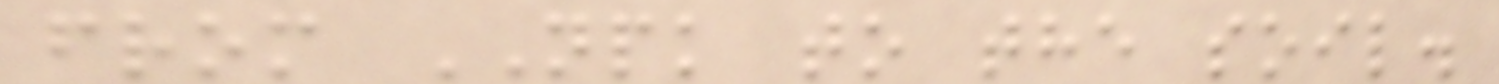from NPK to the soil.
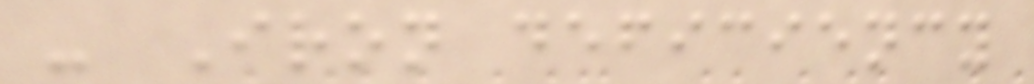- Iron deficiency
